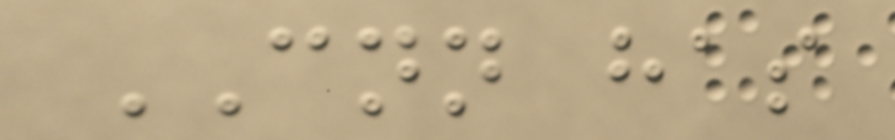CNN has
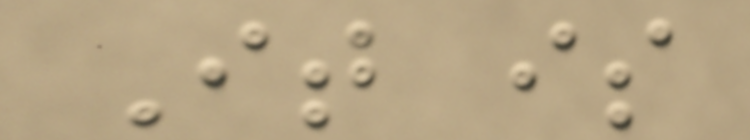It is
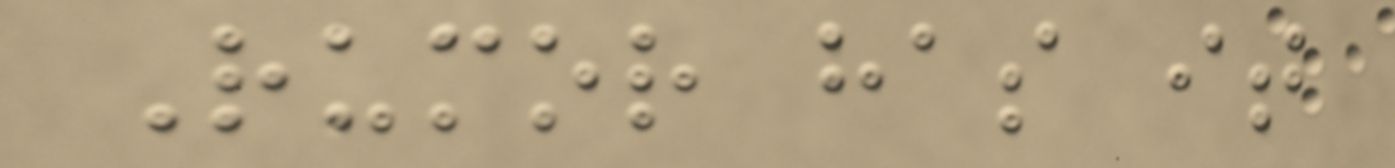Rumor has it
